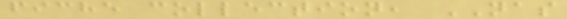fiche collection, NAS
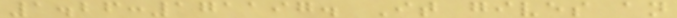1.26:171197. It gives an
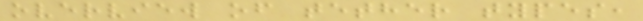overview of tether types,
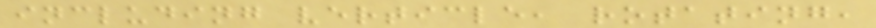including verticle, rotating,
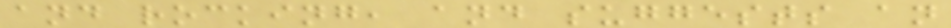and rocking, and suggests an
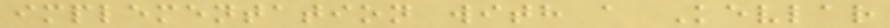implementation with a Kevlar
